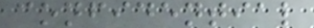confidential
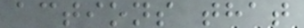actions that
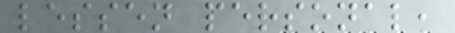lessen personal,
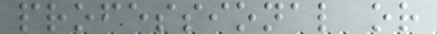professional or
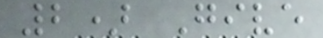2) Give
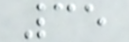35
